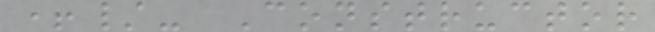+/- Constructor
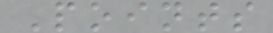Points
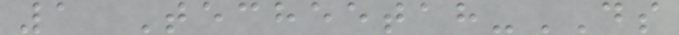1 Techeetah-DS
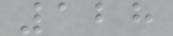128
